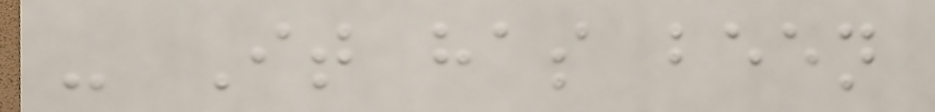- It has been
